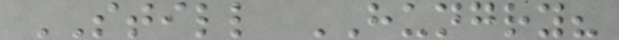STILL HUNGRY?
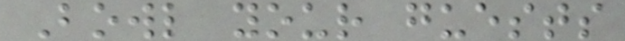Bowl your guests
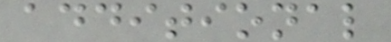additional
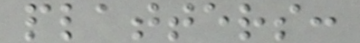platters:
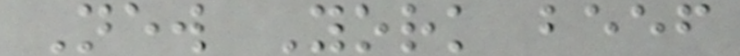New York beef
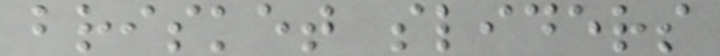brisket sliders
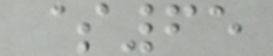$65
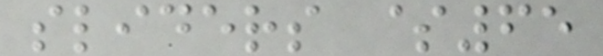sliders $65
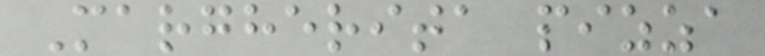Margherita pizza
